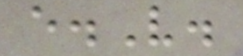e.V.
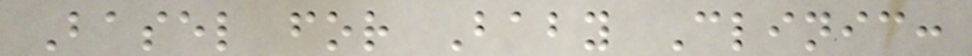Basel for Baby Clinic:
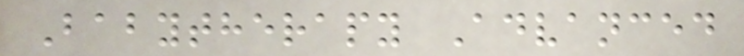Babytherapy Advanced
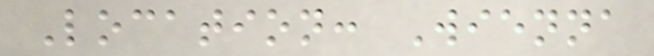Location: Wienna
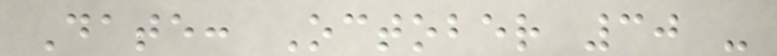Date: October 30 -
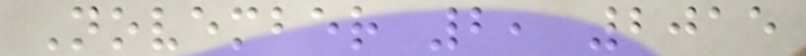November 2, 2015
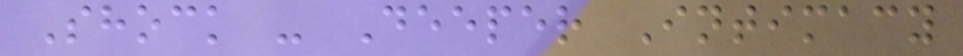Shock - Deeper Intimacy
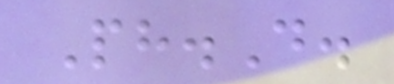Ph.D.
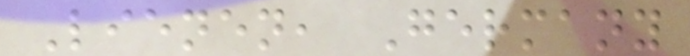Lienen, Germany
